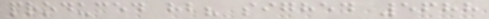produced hb? sighed 5688
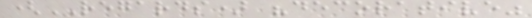(REGARDS) "decorative"
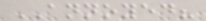ANNOYED?
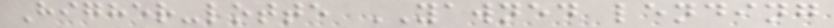Higher-lotte YAWNED lending
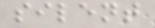silent
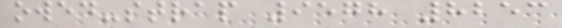owed-strap 9578 8253
